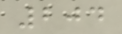204
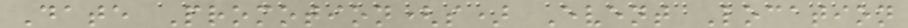Date Promotion(s) Event Location
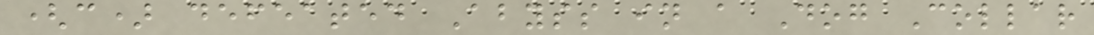(c) defeated Abyss in a Dog Collar
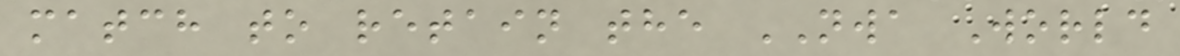match to retain the NWA World
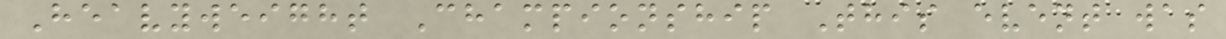Heavyweight Championship This event was
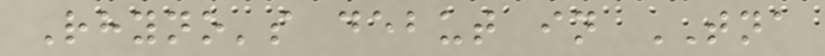Rhyno's debut in TNA
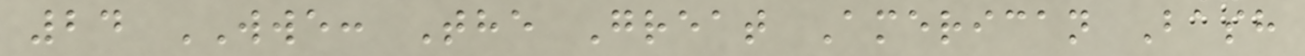24 WWE: The Great American Bash
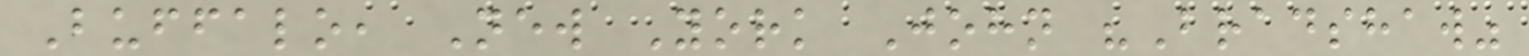Buffalo, New York John "Bradshaw"
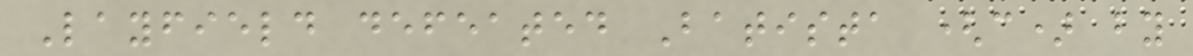Layfield defeated Batista (c) by
